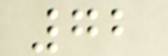72
